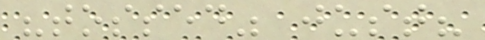"tossed" just?
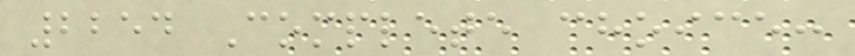2254 Complete choice:
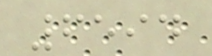6594
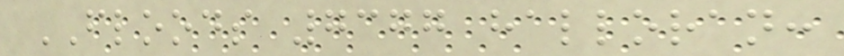FLOODS 7377 halloran:
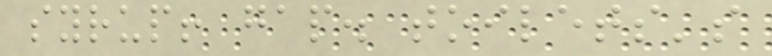syrup! gap. toilets's
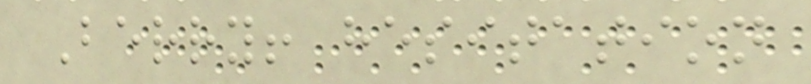Berry! hesitation
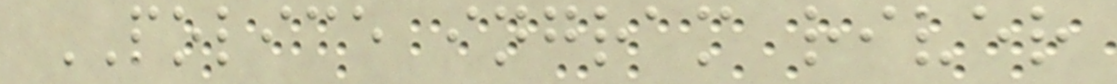POLICE ingram river
